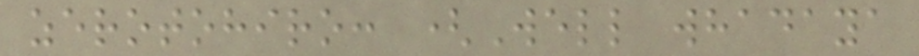zerotohiro: (Well whadaya
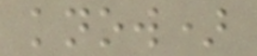know)
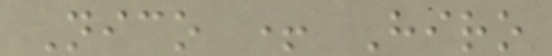Nico + Hiro
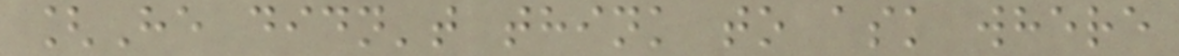[He didn't think to ask where
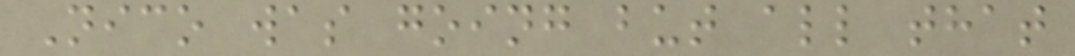Nico was going but all that
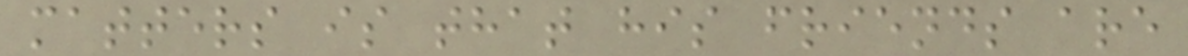matters is that his friends are
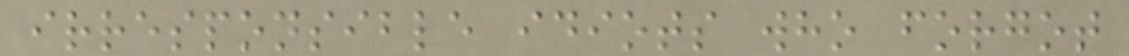irresponsible idiots who forgot
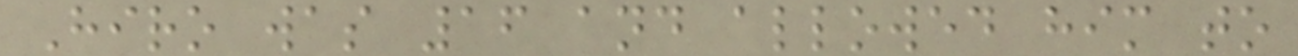Hiro was 16 and allowed him to
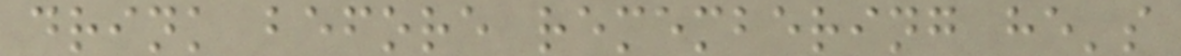drink before remembering he's
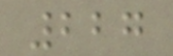227
